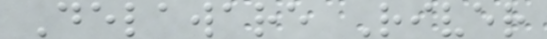Delaware River
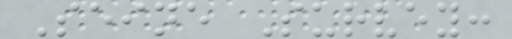Seine Survey:
